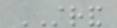STRAND
